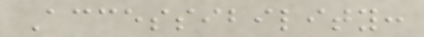Accessibility:
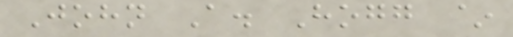John A. Hogg ~
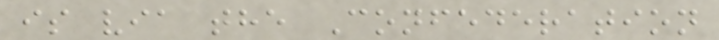is via the Confederation
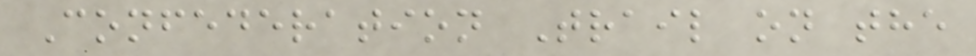Confederation Trail on the
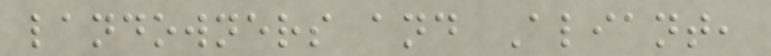landowners and Aliant,
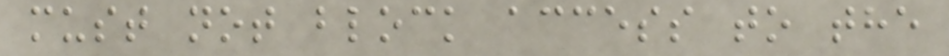must not block access to the
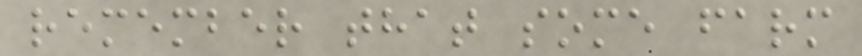remember that some farm
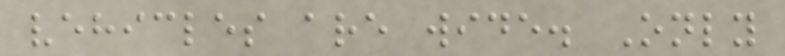vehicles are wide. Only
